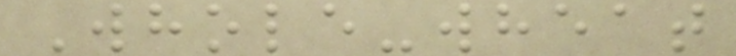Whole-wheat
